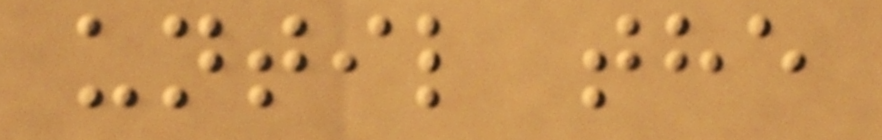until the
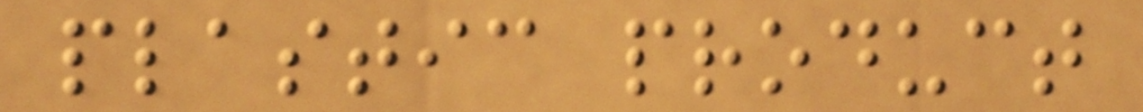plastic product
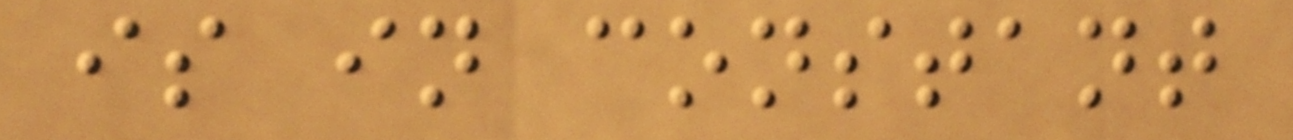is in constant
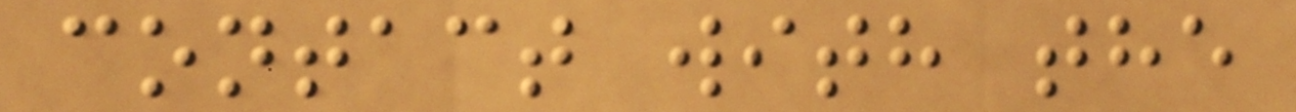contact with the
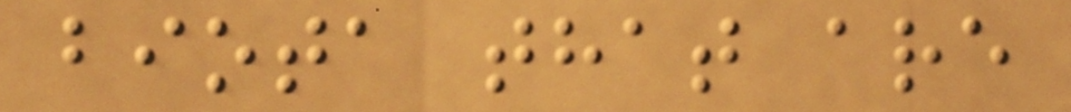biota that are
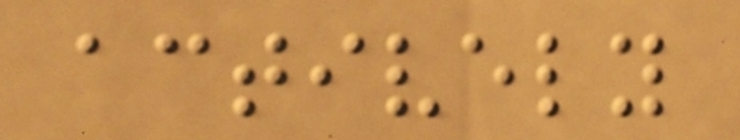actively
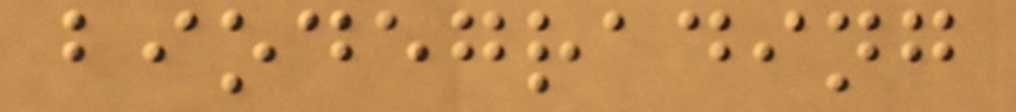biodegrading
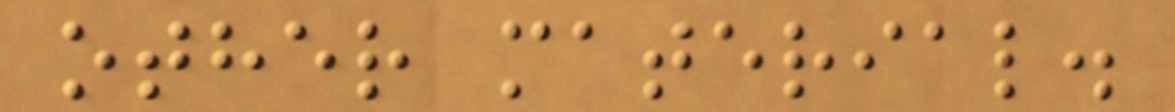other material.
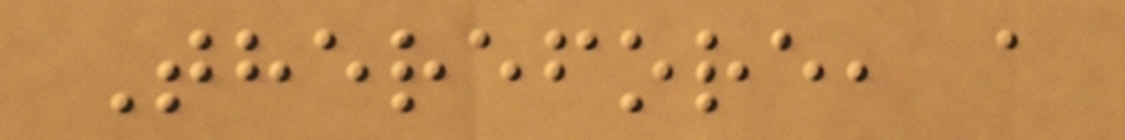Therefore, a
